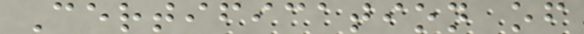Certification of
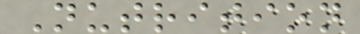Nutrition
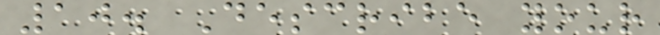10. Describe your
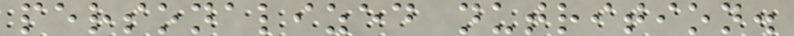personalized nutrition.
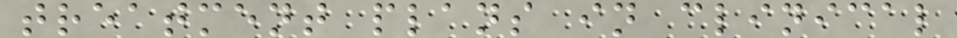treatment plans in clinical
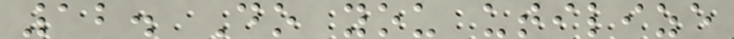12. Do you utilize
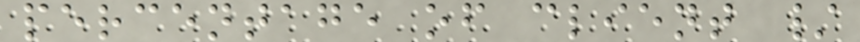percentage of client /
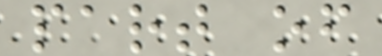part of
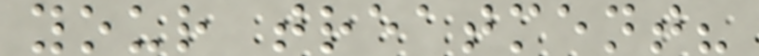your treatment?
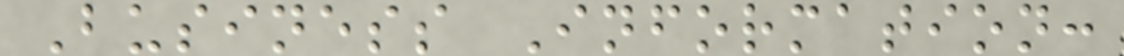Business Information:
